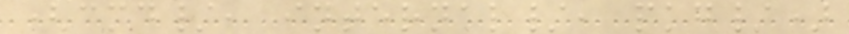(cmd/, internal/, pkg/)
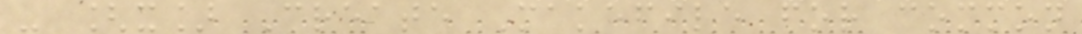- [x] Create Makefile for common
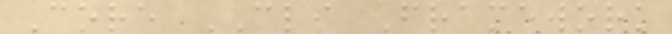Core CLI Framework
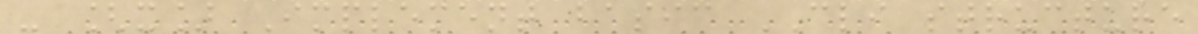- [x] Implement basic CLI structure
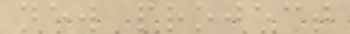new project
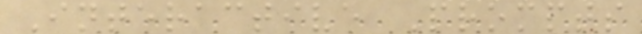Interactive Prompts
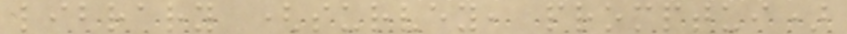library (survey, promptui)
